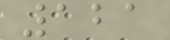121
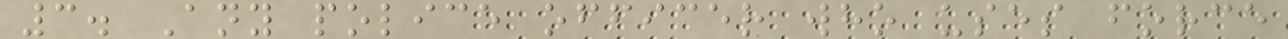3. Any police officer who uses force
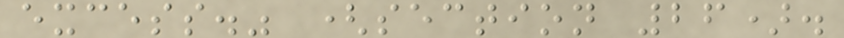excess." (section 26).
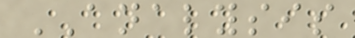ANALYSIS
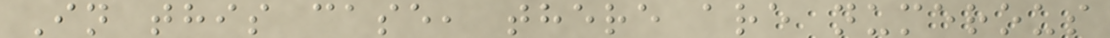In this case, there are numerous
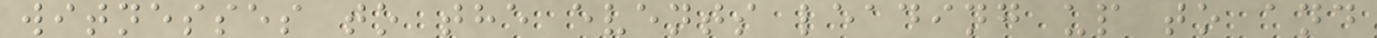witnesses to the events leading up to and
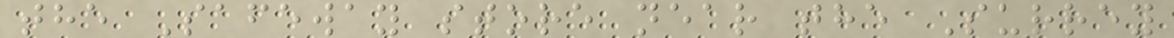the Safeway store near the Surrey
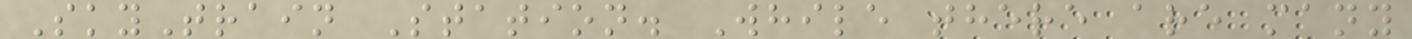SkyTrain Station. While there are many
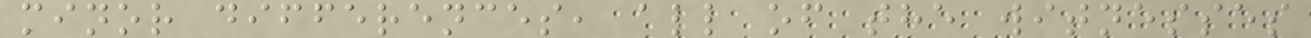minor differences, all of the witnesses
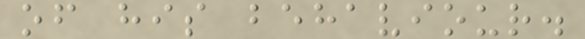of his behaviour.
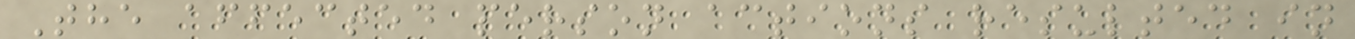The affected person actions resulted in
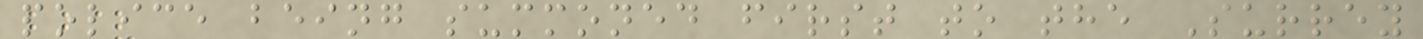police being summoned first to the Surrey
